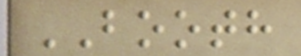BOOTH
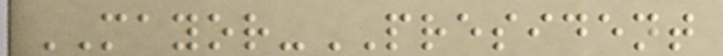MAYOR-PRESIDENT
